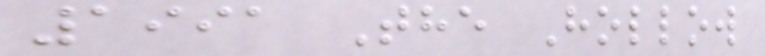1991 The Hollow
